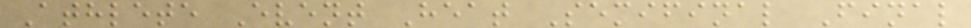Athlete Event Heat Semifinal Final
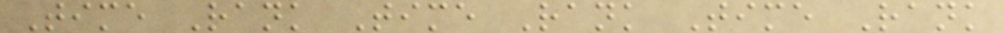Time Rank Time Rank Time Rank
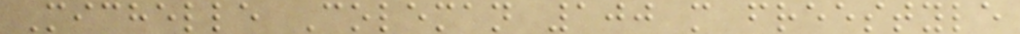Michelle Coleman 100 m freestyle
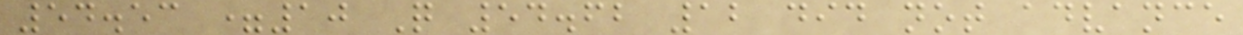54.53 =10 Q 54.62 12 did not advance
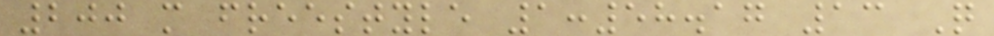200 m freestyle 1:58.17 13 Q
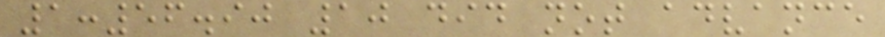1:56.90 10 did not advance
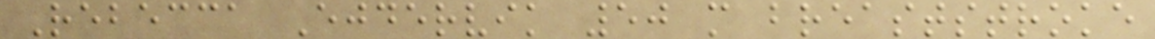Rebecca Ejdervik 50 m breaststroke
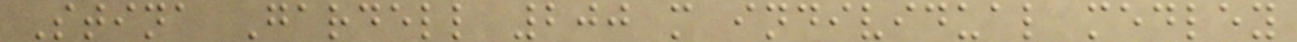Stina Gardell 200 m individual medley
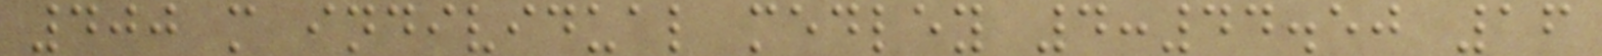400 m individual medley 4:44.50 16
